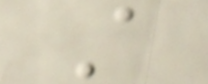A
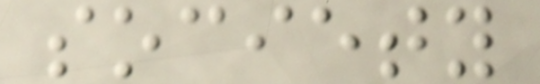society
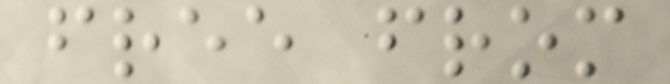free from
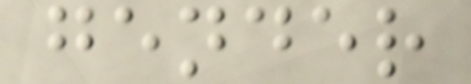gender
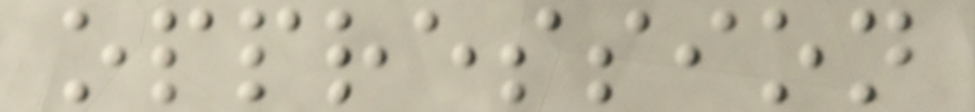oppression
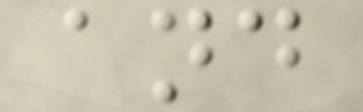and
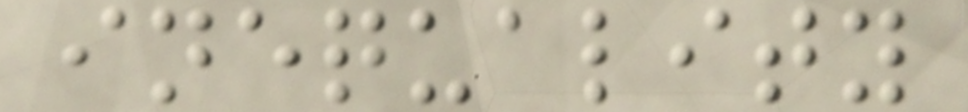inequality
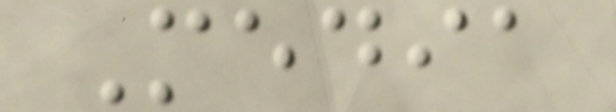Media
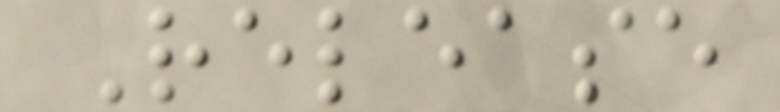Release
